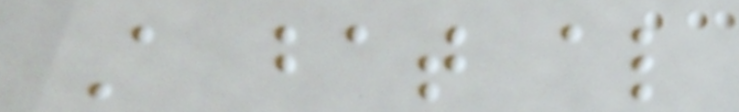A bat also
